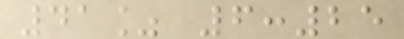41% 6:25
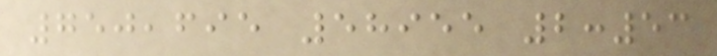750,695 58955 2:53
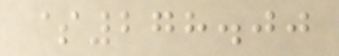$278.00
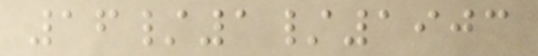16/1/1903
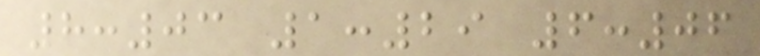8:03 1:29 6:06
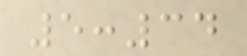5:34
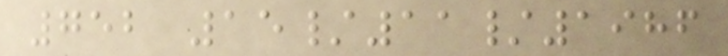752 15/11/1986
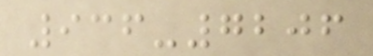936-7206
